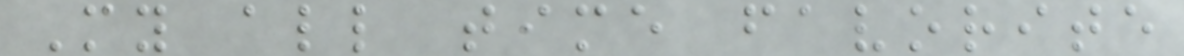My all time favorite
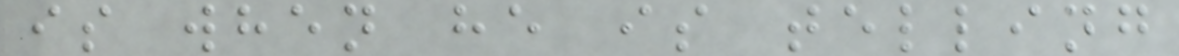is when he is telling
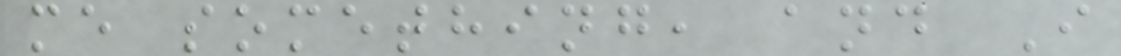me something, and I
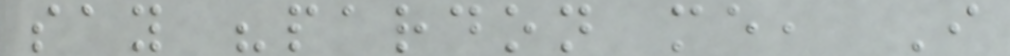say "pardon me, I
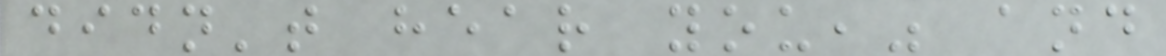didn't hear you," and
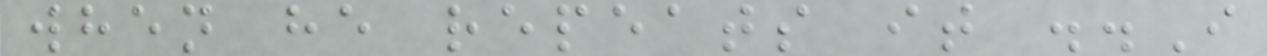when he repeats it ..I
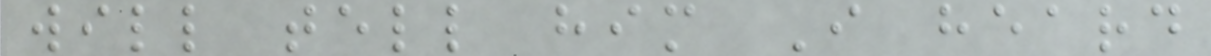will tell him I heard
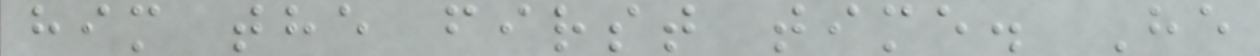him the first time. He
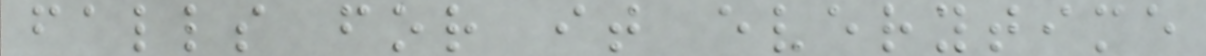falls for it everytime
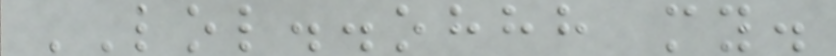LOL..ohhh my.
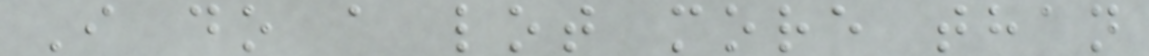I do a lot more than
